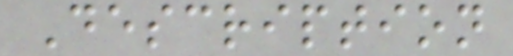Description
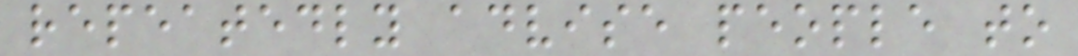repeatedly advise people to
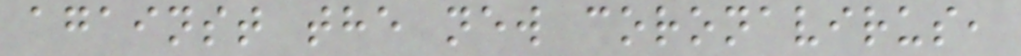against the new coronavirus,
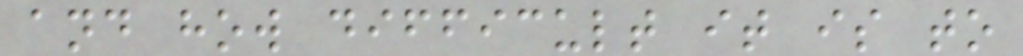and how difficult it is to
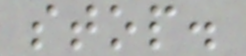stop.
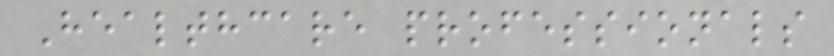Healthcare professionals
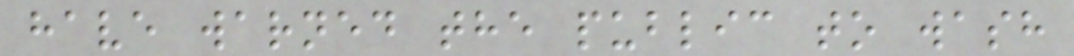have warned the public to wash
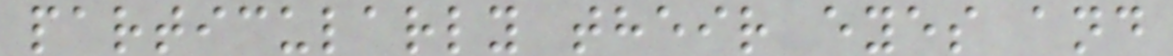particularly their eyes and
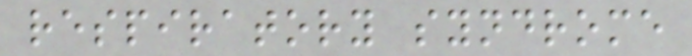respiratory syndrome
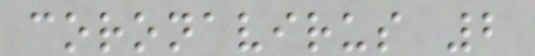coronavirus 2
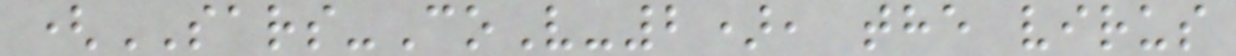(SARS-CoV-2), the virus
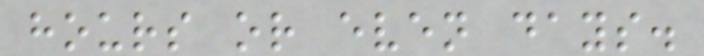hours or even days.
